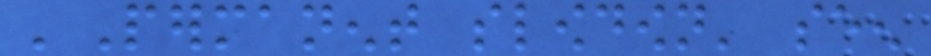'Permanent slowdown' seen
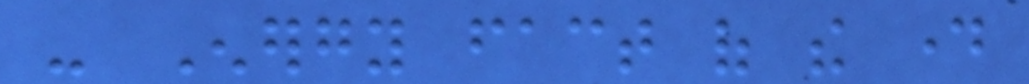- Energy fact of the day
